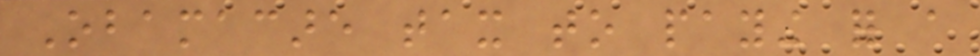Obamacare tax to paying for a
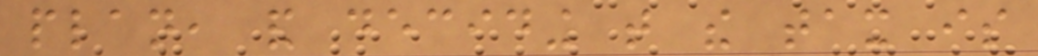plan, and deciding that the tax is
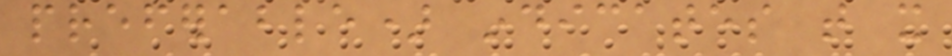preferable) indicates that it
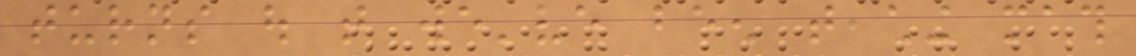turns out that we've been teaching math
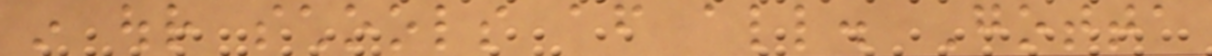in our schools after all. Gotta
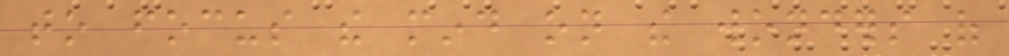to focus the mind on the wonders of
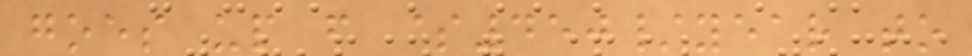goes up from $450/year to
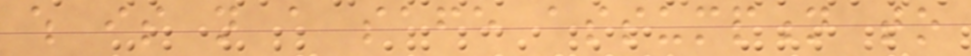which is not a safe assumption to
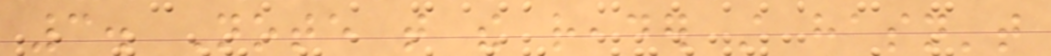3. Note that the reader still hasn't
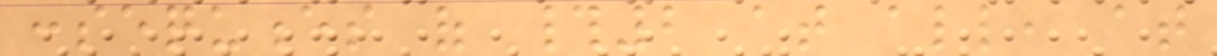consequences of #2 at all, at
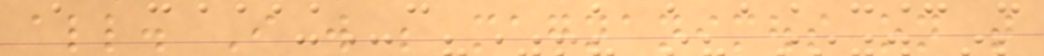all. I will be magnanimous on that
